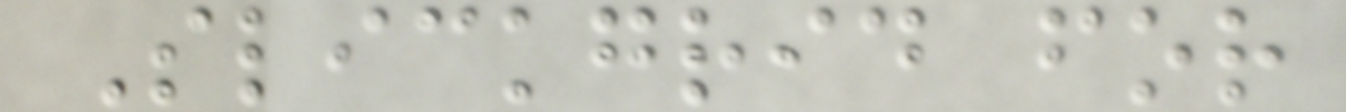Slickgrid for
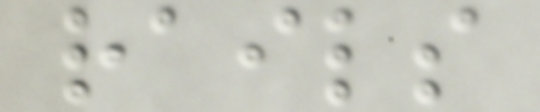rails
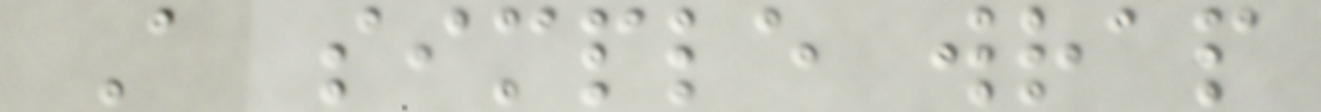A simple wrap
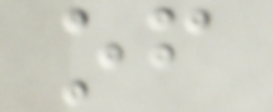of
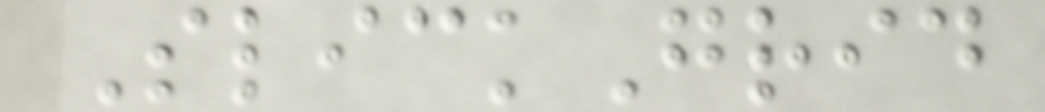SlickGrid
